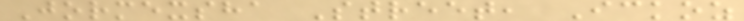Jormexsha Street, Ickoz
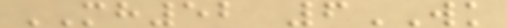MH52 6WK
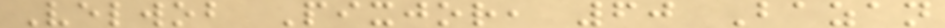Velwob Pixjor, 60 Bazan
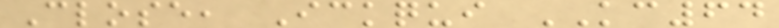Close, Ickqui KC64
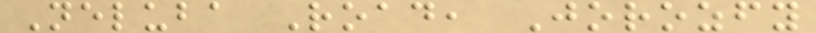Neluba Road, Jorozfy
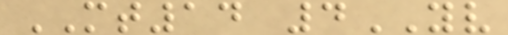MT14 4YV
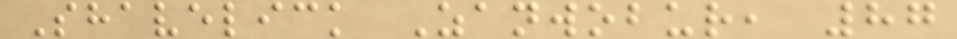Shavelick Zanwobur, 87
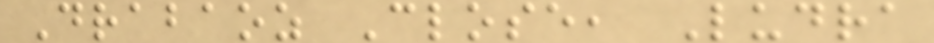Drabaoz Close, Ludra
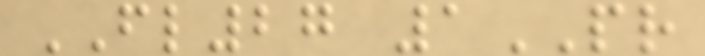FL27 1PR
